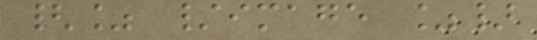{% /image %}
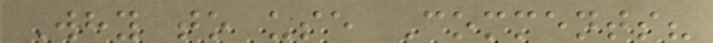Why to use Comments?
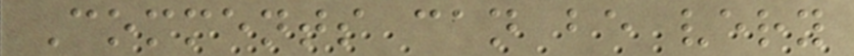Comments can be very
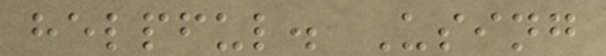helpful. Using
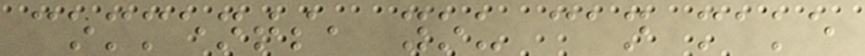comments, you can make
